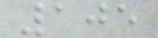105
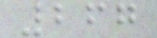267
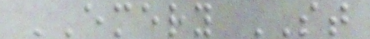EMERY ST
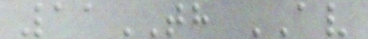11TH AV
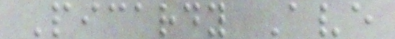Picardy Ave
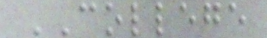COLLEGE
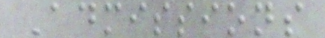Admissions
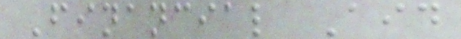Financial Aid
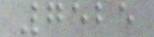7525
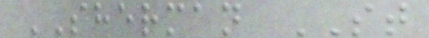SHERMAN ST
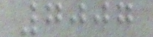7007
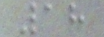18
